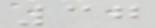37
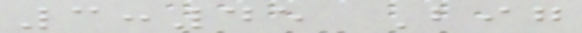3:45 Big
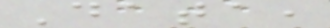Data,
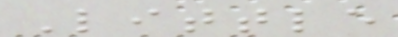Little
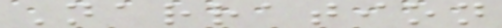Narration
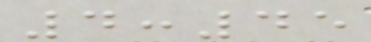4:45
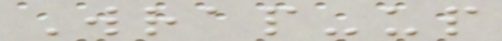Wrap-up
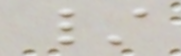/
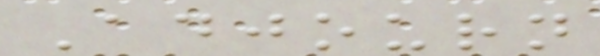Adjourn
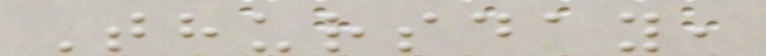Thursday,
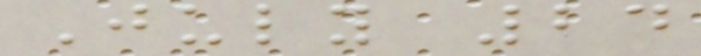July 24
